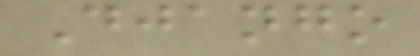Django
